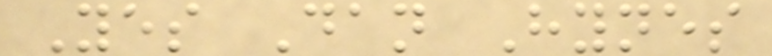Yes Dan Hynes
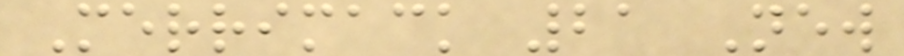Merrimack 21 New
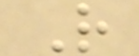R
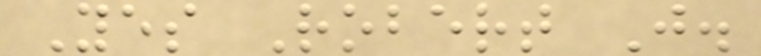Yes Robert J.
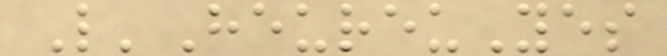L'HeureuYes
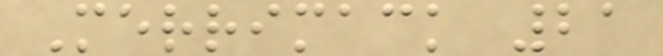Merrimack 21
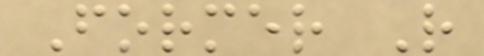Former R
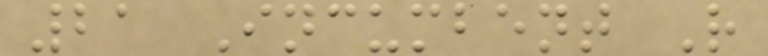21 Incumbent R
